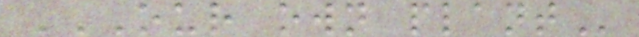OUR OWN PLANT
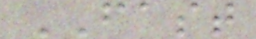FAST
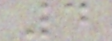4
